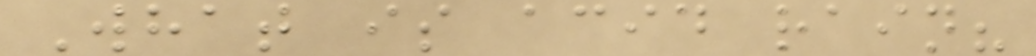What is acid rain?
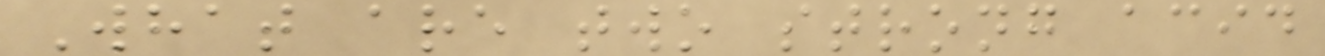What are two strong acid
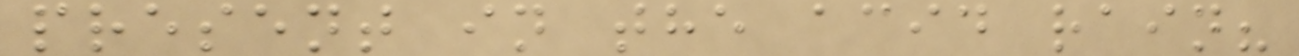present in the acid rain?
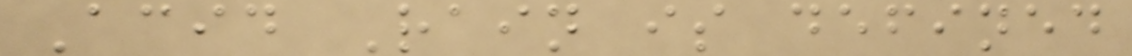Acid Rain is defined
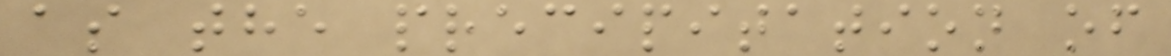as the precipitation of
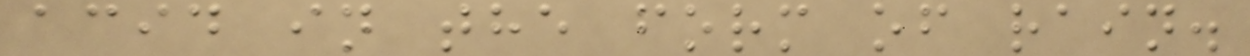acid in the form of rain.
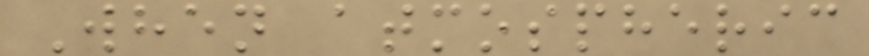When atmospheric
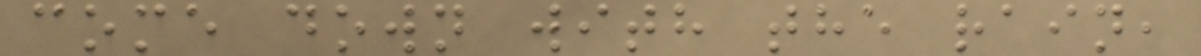come down with the rain,
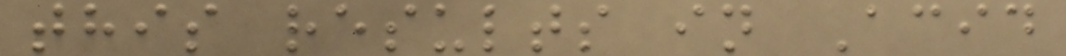this results in Acid
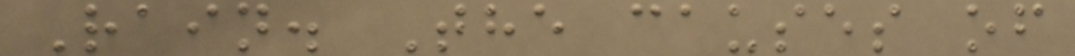Rain. The causes of
